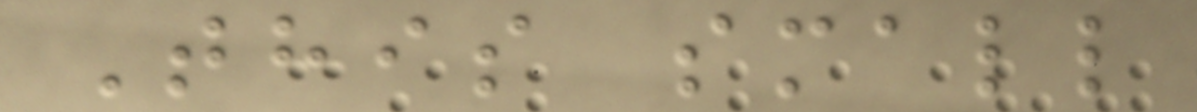This small
